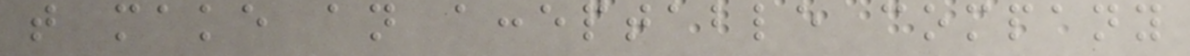that make an acceptable company
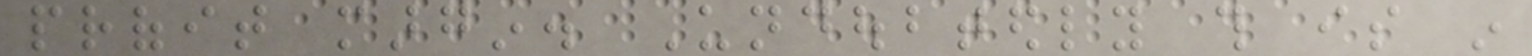profit margin. Undoubtedly this is in
